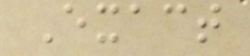Exact
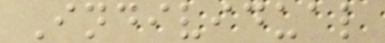Individual
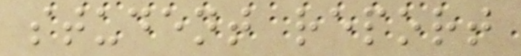student report
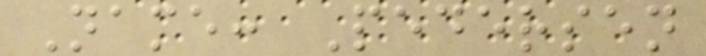Name: Pedersen
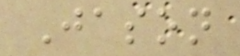Jason
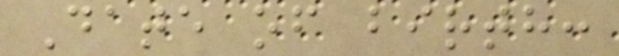Date of birth:
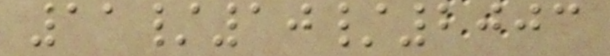11/10/2003
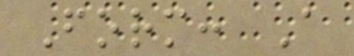Form: A
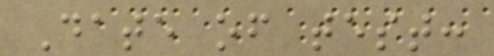Date of test:
